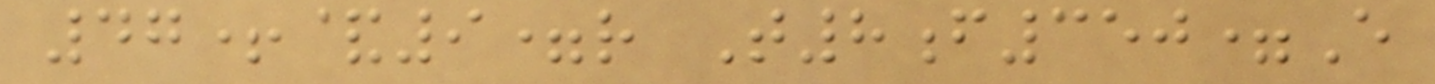47+&9=r T8f350=E
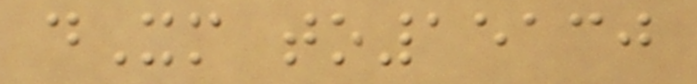dXm to15130
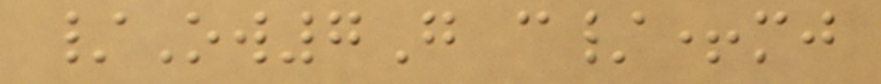/Ow7G c/+mj
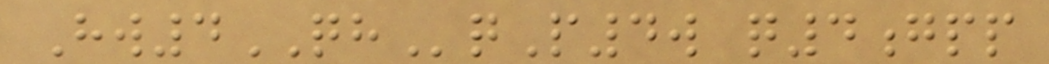Hw4QHqP4w q4gpp
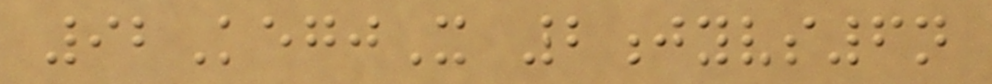92KegjX 2jyvs6n
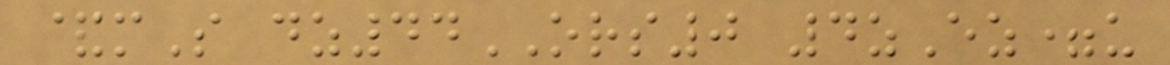&mS dz44ORS0 4zEz=u
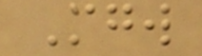Mgw
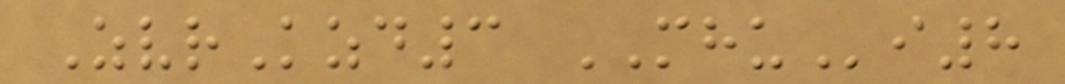ZvrKzd3 MHUi8
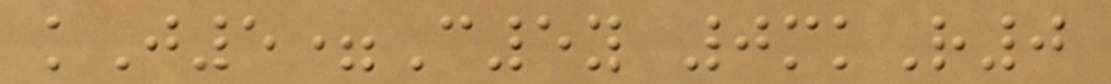kJ5=C5y 0mkR0
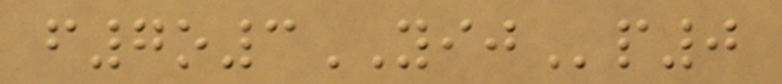f7o3YIJp0
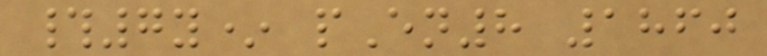#7y* pEn8 1860
